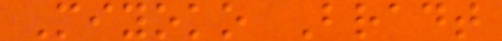Miyoko Bradt
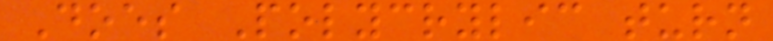Does Polycrylic turn
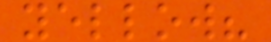yellow?
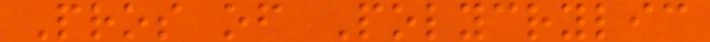Pros of Polycrylic
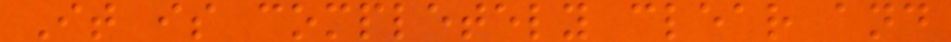It is completely clear and
